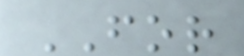FOR
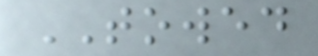TOWED
